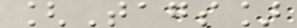[Tags]
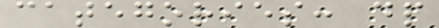categories: dp
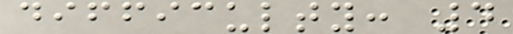difficulty: 4
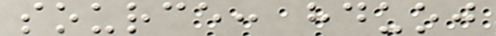source: hduoj
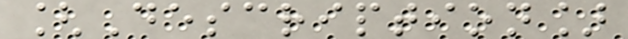[Description]
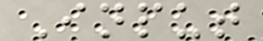Input
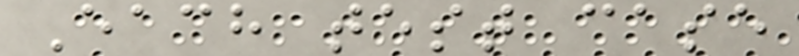Each test case
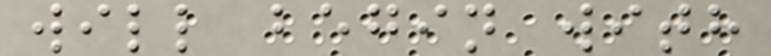will begin with
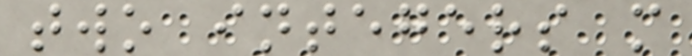two integers m
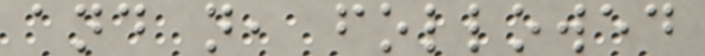and n, followed
